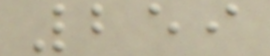259
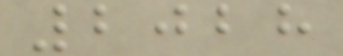2028
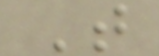T
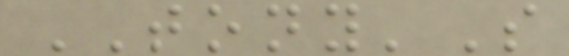TONY'S
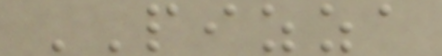PIZZA
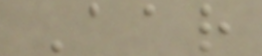Aar
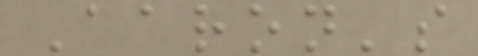Aaron's
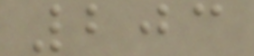203
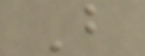B
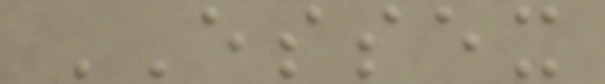ESSEX
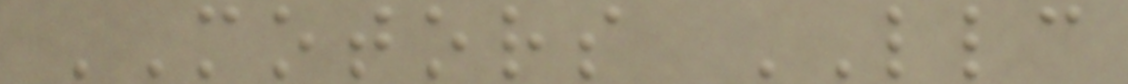MOTORS LLC
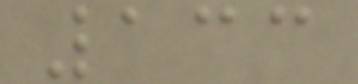133
